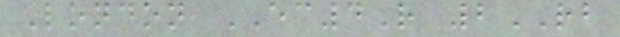London EC4R 2RB
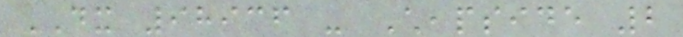DX 98936 - Cheapside 2
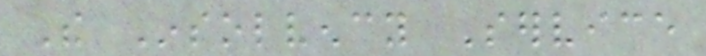The Insolvency Service
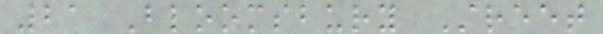21 Bloomsbury Street
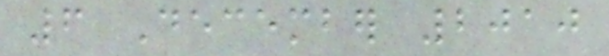6 December 2010
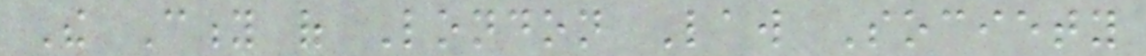The City of London Law Society
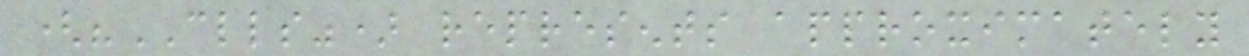("CLLS") represents approximately
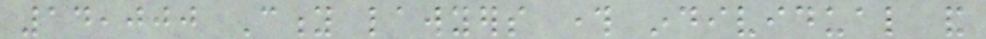14,000 City lawyers through individual and
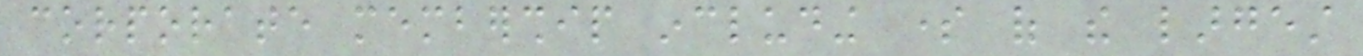corporate membership including some of the largest
